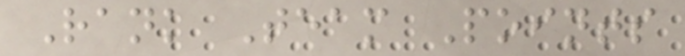Rank Team Points
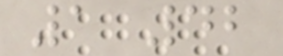1 42
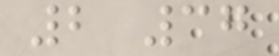2 37
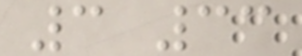3 33
